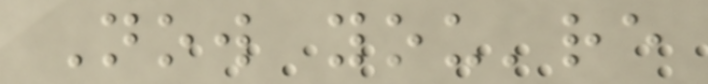Now you're
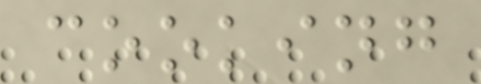cooking
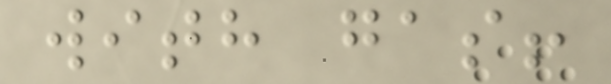with gas!
